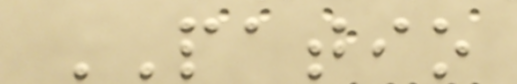PATIO
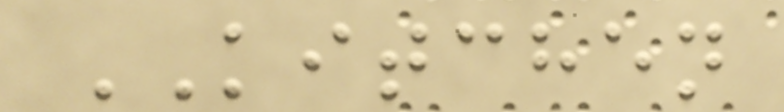KITCHEN
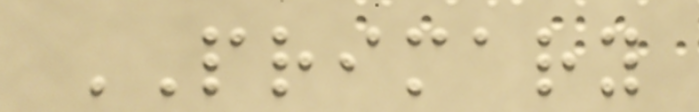PRIMARY
